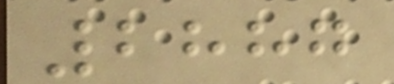2887
